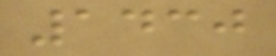1430
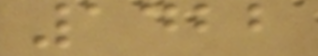1422
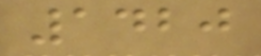1420
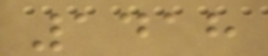1418
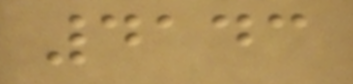4143
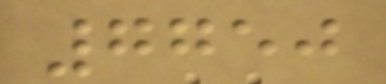7750
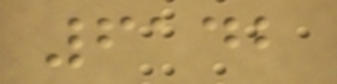6142
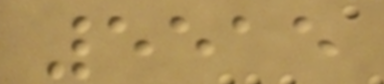5515
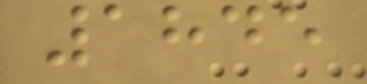1845
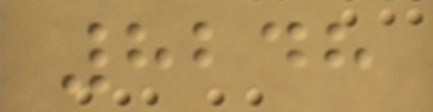8248
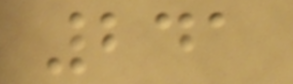241
